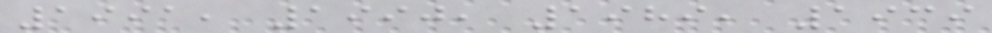1991, 1990, 1989, 1939
